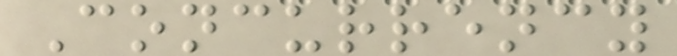Concurrency
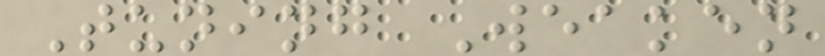Tuning Weaken
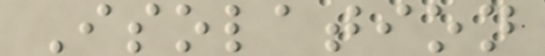Isolation
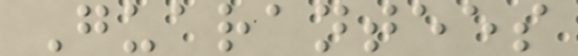Guarantees
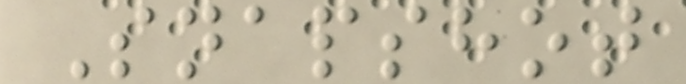Snapshot
